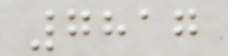7817
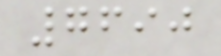7690
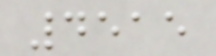4515
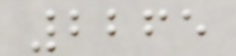2265
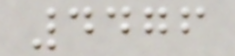4476
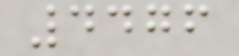4476
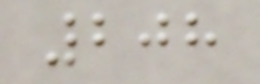208
